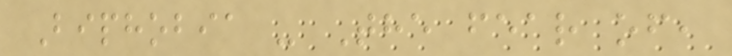Biphobia - The fear of,
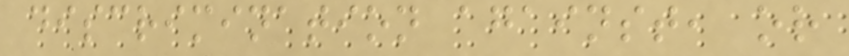discrimination against, or
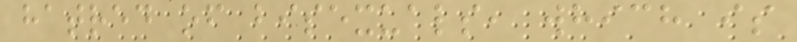hatred of bisexuals, which is
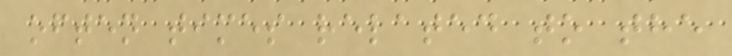often times related to the
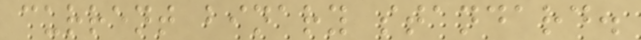current binary standard.
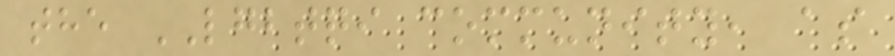the LGBTQI community, as
